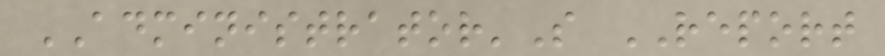ADMINISTRATOR'S REPORT
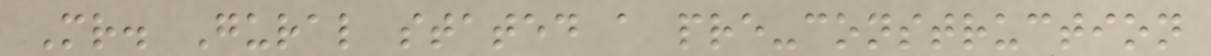Mr. Gural stated a pre-construction
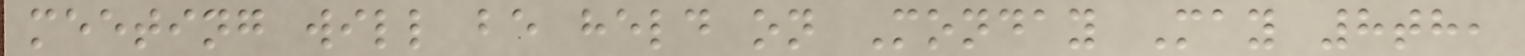meeting will be held on Monday May 8th,
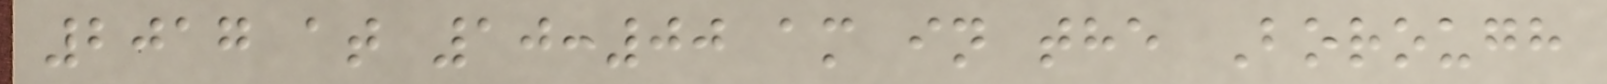2017 at 10:00 am in the Borough
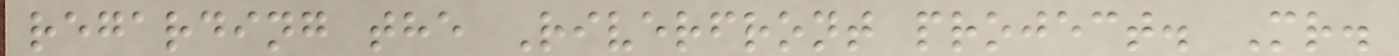regarding the Riverfront project. Mr.
